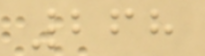268
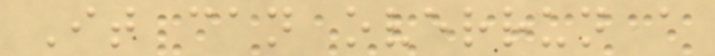It can overrun a
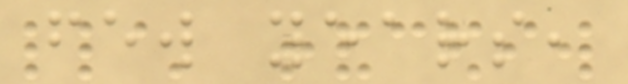few years,
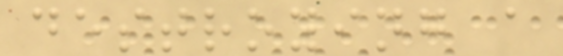destroying a
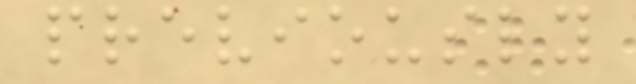previously
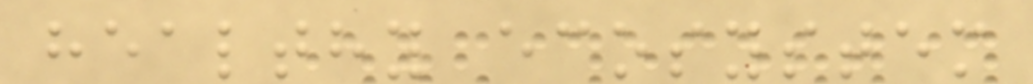healthy ecosystem
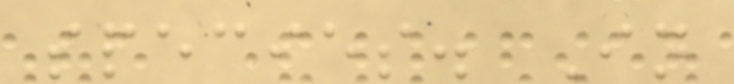species. In
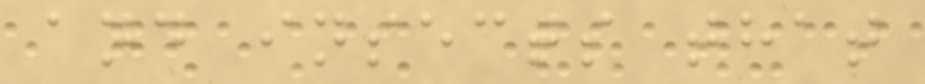and insects that
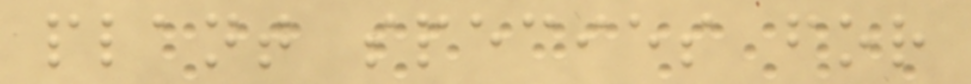plant species for
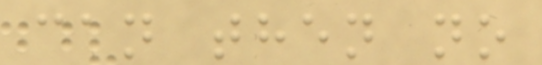can then no
